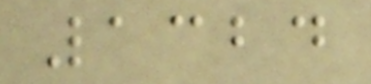1324
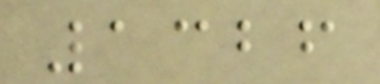1326
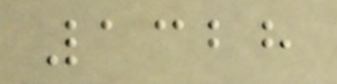1328
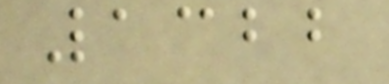1322
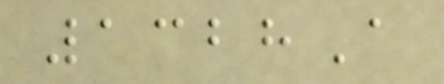1328A
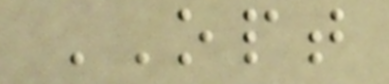OPT
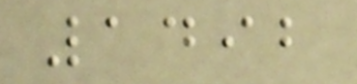1492
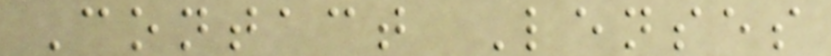Contact Lenses
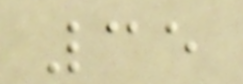35
